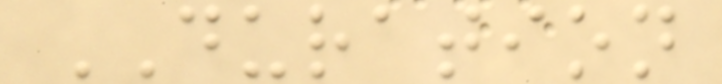DURATION
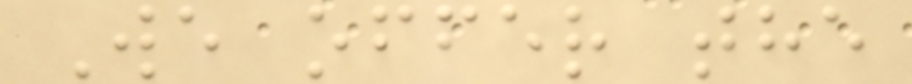We offer the
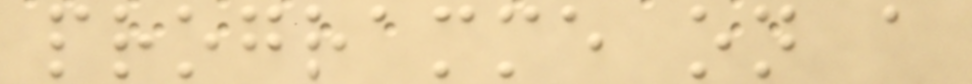programme on a
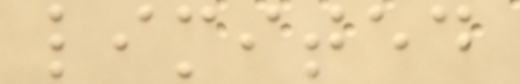limited
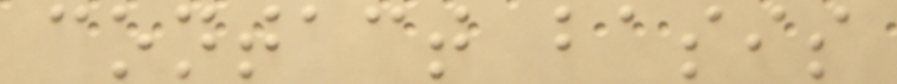contact basis
